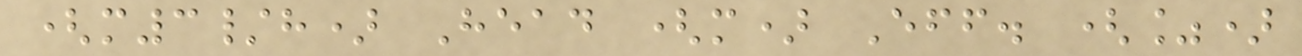(m3/h) Head (m) Eff. (%)
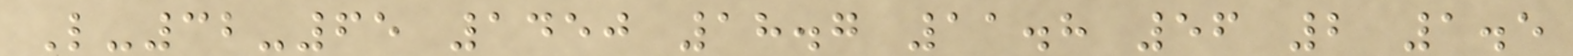L-32-65 1450 18.7 11.8 56 2 1.5
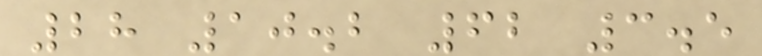28 10.2 62 3.5
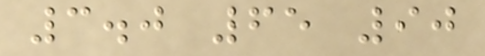3.0 65 90
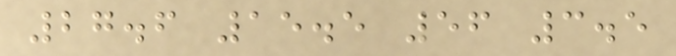27.6 15.5 56 3.5
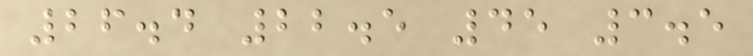26.4 22.5 45 3.5
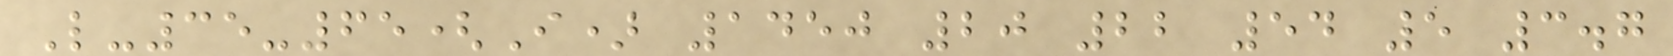L-35-65(I) 1450 20 22 54 5 3.7
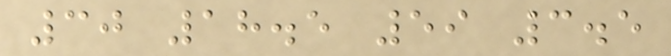30 18.5 59 3.5
